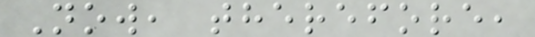Now, therefore,
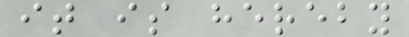it is hereby
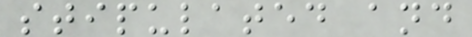stipulated and
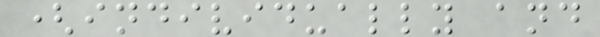(individually and
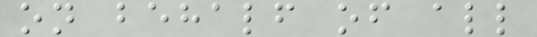on behalf of all
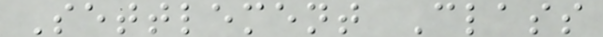Settlement Class
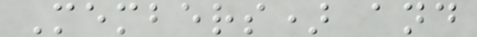Members) and
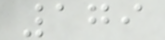179
